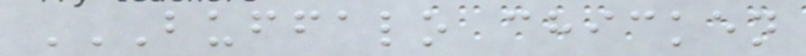BUFFALO CHICKEN
